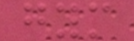gym
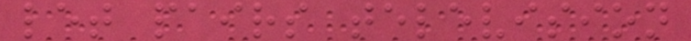let pairs television
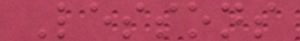Lessons
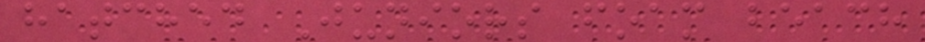hatched Juniors foam beach
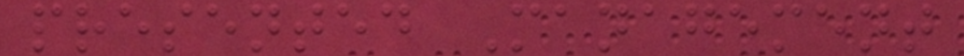presented Management
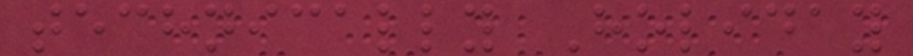technically Holiday
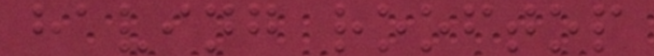having rooftop
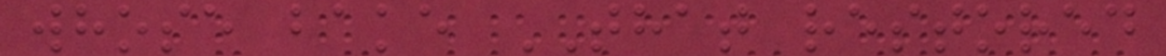whose bake THAT restored
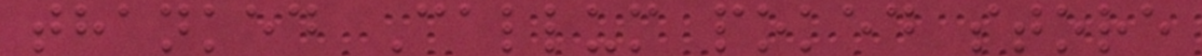thanked Callum poked store
